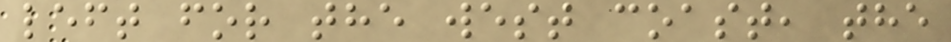left for the west coast, the
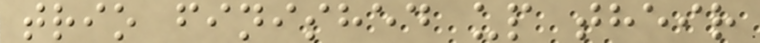trio finished up their
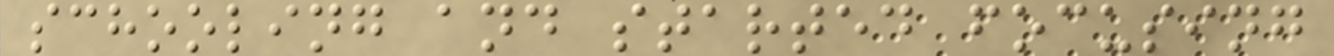schooling and started focusing
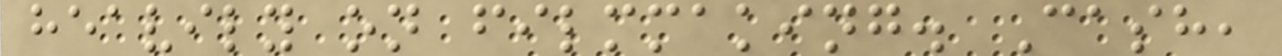heavily on filmmaking. Cash,
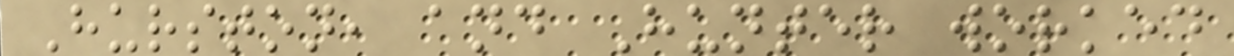Hurston, and Hunter worked
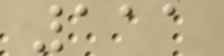111
